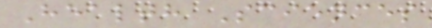Health Sciences
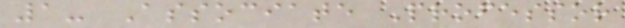1- Associate Professor
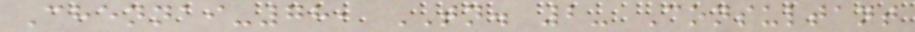Chennai-78, TN. 2- Consultant
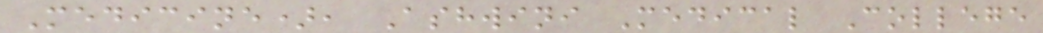Medicine), Ashwini Medical College
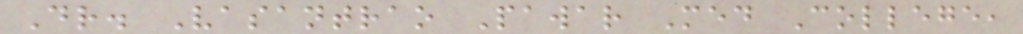Dr. Vasantrao Pawar Med College,
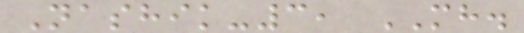Nashik-3, MH.
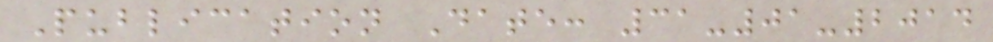Publication Date: 31-01-2014
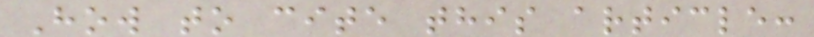How to cite this article:
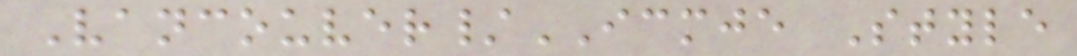Vancouver/ICMJE Style
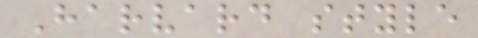Harvard style
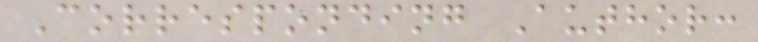Corresponding Author:
